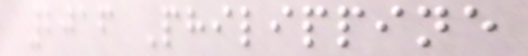2016 Philippine
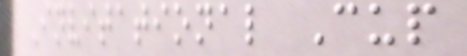Invitational Cup
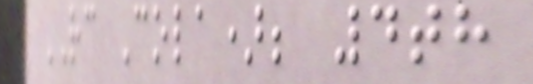RC Cola); 4th
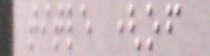title (of
